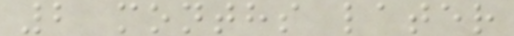2 months later
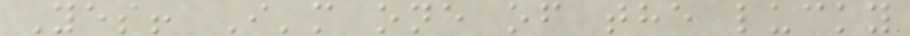Yes! I'm one of the lucky
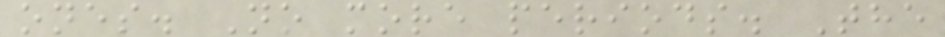ones. No more periods. The
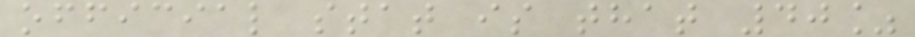official stat is that 40%
